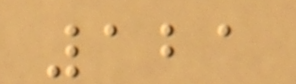121
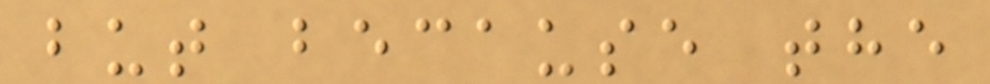but because the
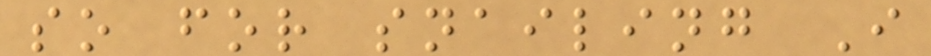so for snailing I
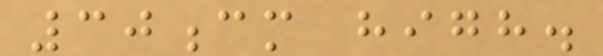30cm high.
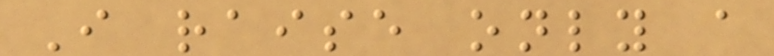I raise only a
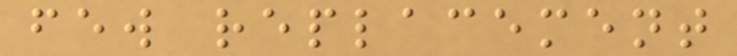few replacement
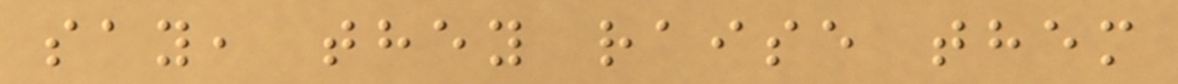say, they raise them
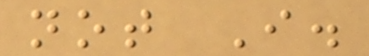not I.
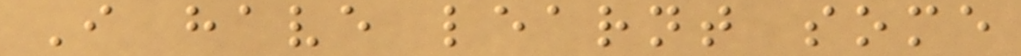I have learnt some
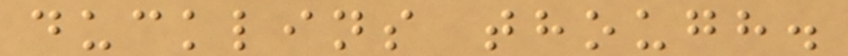ducklins though.
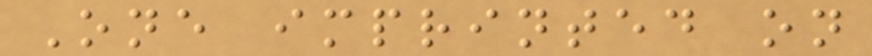One imprinted on
